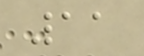11
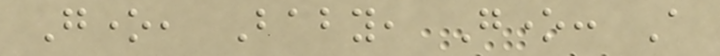Gone, Baby, Gone: A
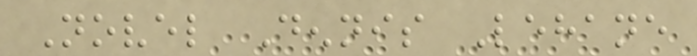Novel Dennis Lehane
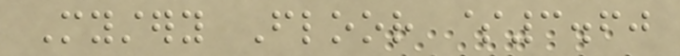Mystery Floor $3.60
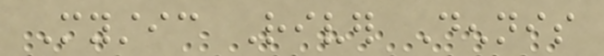Mystic River Dennis
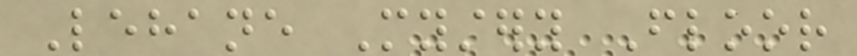Lehane Mystery Floor
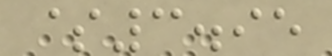$3.95
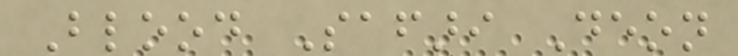Blood Safari Deon
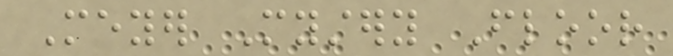Meyer Mystery Floor
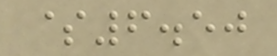$6.50
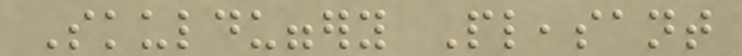Skulduggery Pleasant
